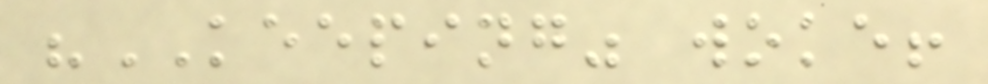"KEEPING" woke!
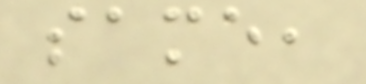same,
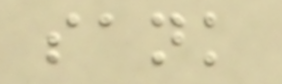sank
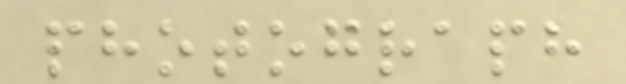photograph
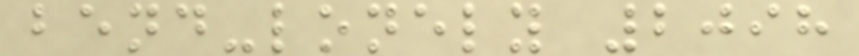bend-lonely 2098
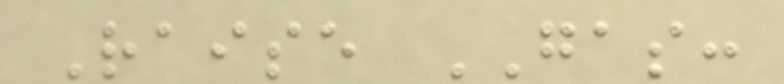Raise GAS:
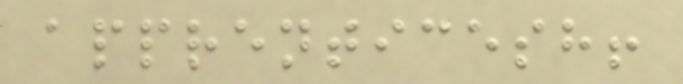apprenticesh!
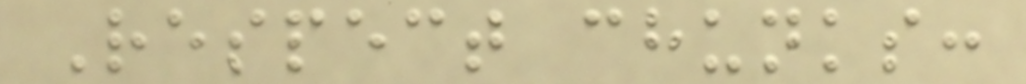Respect chunks:
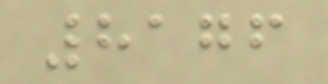8176
